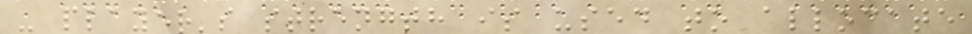- player's strength is used to allocate
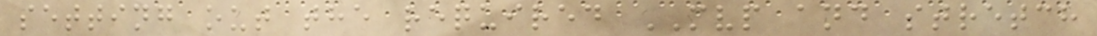setting out the required MVP and stretch
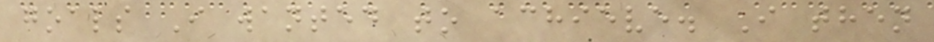goals I wanted to achieve. I then
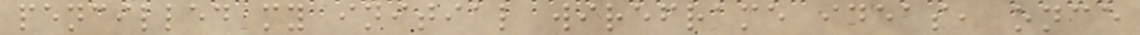pencilled my initial wireframe ideas, once
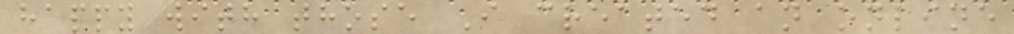happy with those I created an online
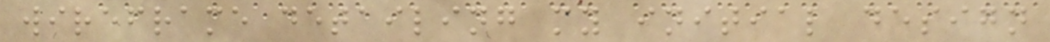wireframe detailing my initial design
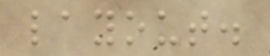layout.
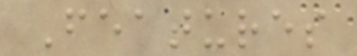Features
